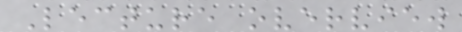Lecture overview
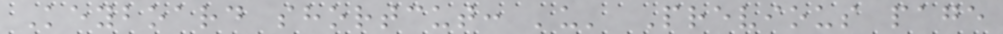Keyboard shortcut: 'u' Previous page
